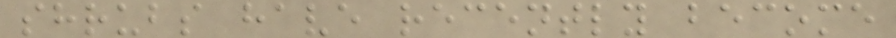shrubs have recently become
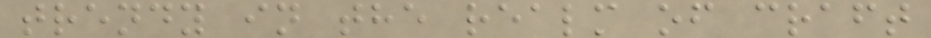trendy in the realm of craft
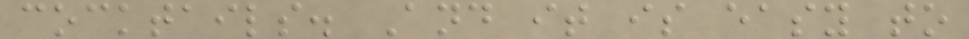cocktails. And it is easy to
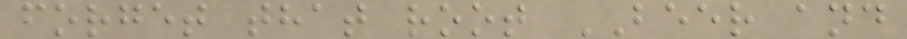forget that root BEER and
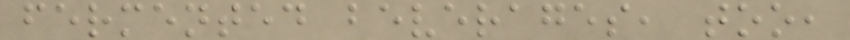fermented beverages, too,
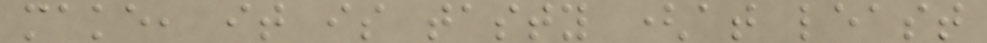make, it is tasty (at least
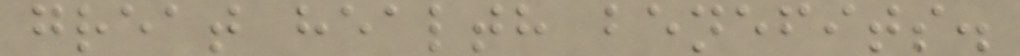great health benefits.
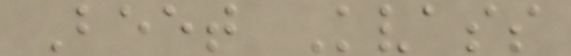Beet Kvass
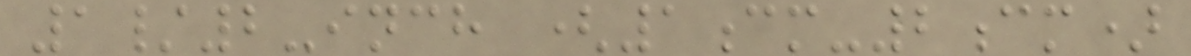1/2-inch (1cm-2cm)
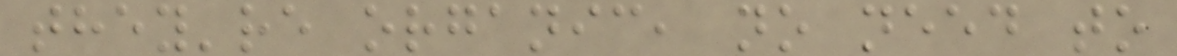they're organic, no need to
